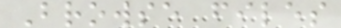Browse files
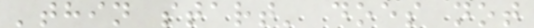'thin start' does not
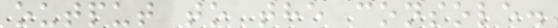output to the console.
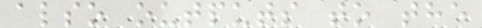also outputs to the
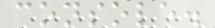console.
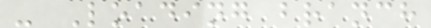- Loading branch
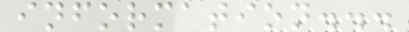information...
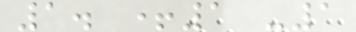1. +1 -1
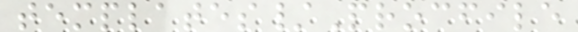templates/Procfile
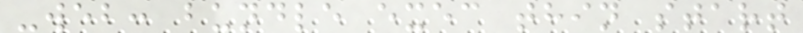-web: bundle exec thin start
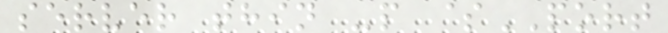server thin -p $PORT
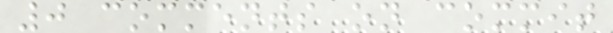0 comments on commit
